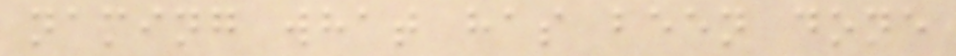naming what has been done
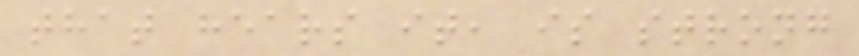that hears it, is strong
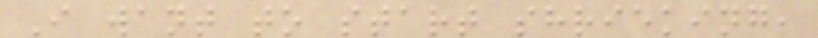I want to start shrieking,
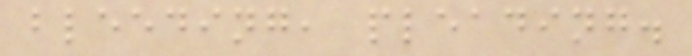bleeding, pleading.
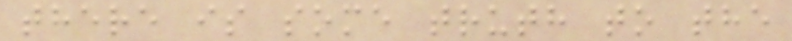there is some truth to the
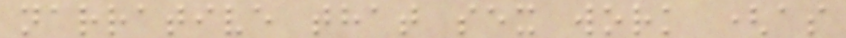narrative that sex work (as
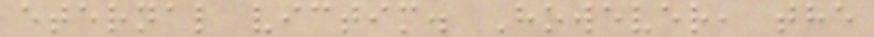eternal victim. However, the
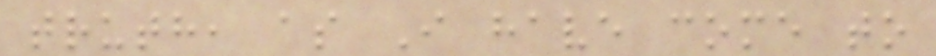truth, as I have come to
